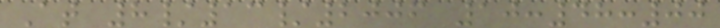At 8/13/2006 10:48:00
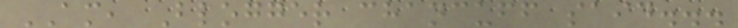AM, Blogger chancuff said...
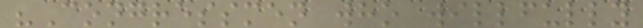"Congressmen who willfully
